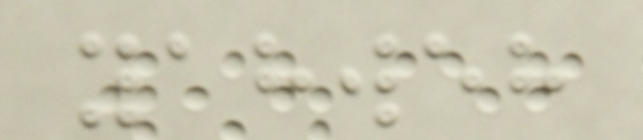yahweh
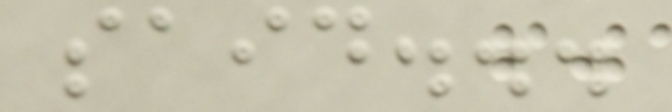said...
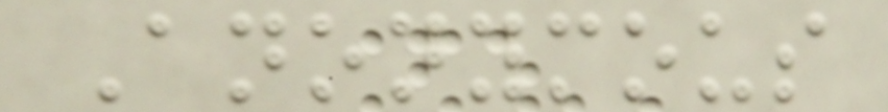Anonymous
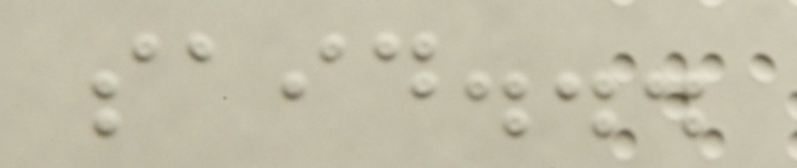said...
